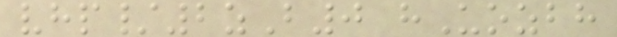vhp/2zB0 hUozbh
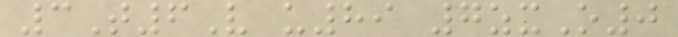3T6V u89 7zxO0
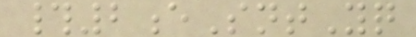#2eSntYq
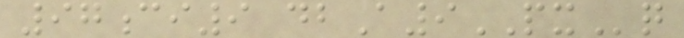97ci9 dbA9PXq
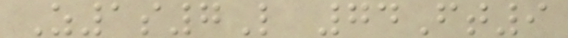Z1s7L 74Ft9
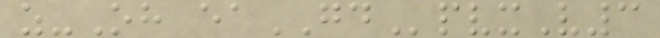z-Oh eaGDpvxV3
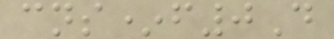cns*f0D
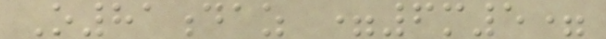O81daz =6m5=
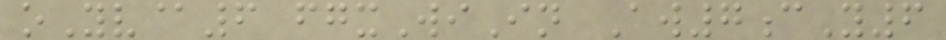oYv@6 fgxWiIn Aw7cY6
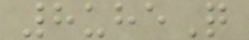8uheQ
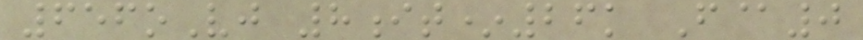656oVj 8it*26k F@0
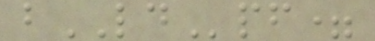bLDpf=
